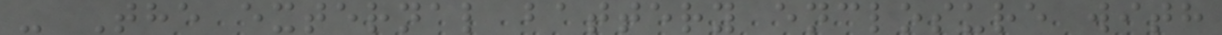- The external battery enclosure with
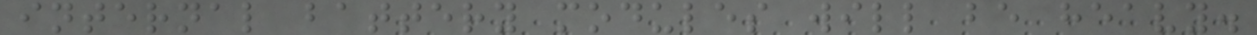internal battery modules will be heavy.
